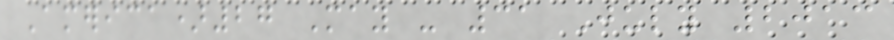America)27 May - 31 July 2013
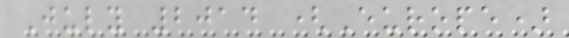July 2014 (Europe)
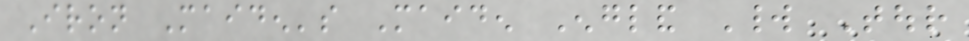Iron Maiden's Maiden England World Tour
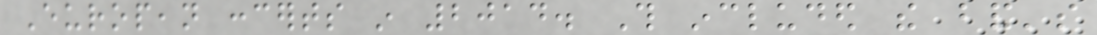European concerts in 2014. This included the band's
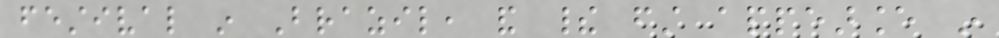festival in Brazil, and their first appearance in
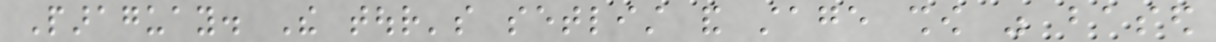Paraguay. The tour's setlist and stage show was based
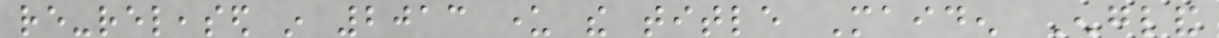re-released in 2013 under the title Maiden England
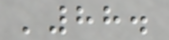'88.
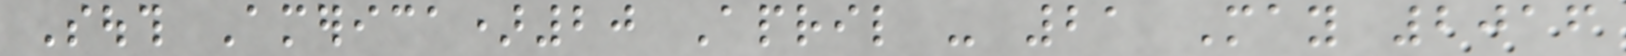South America)20 April - 21 May 2016
